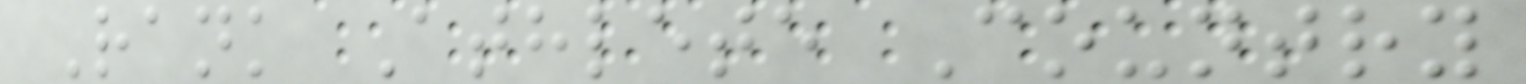Rank Athlete Country
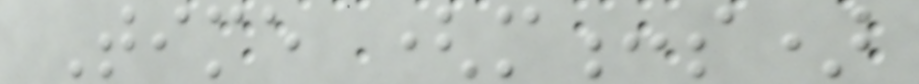Time (m:s)
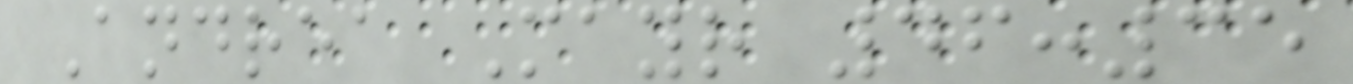Andrea Mayr 46:35
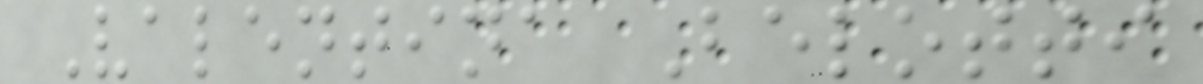Valentina Belotti
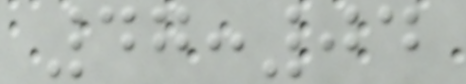47:04
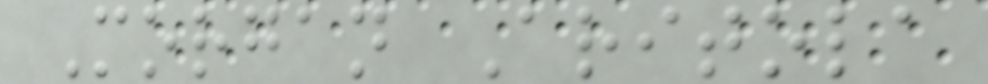Morgan Aritola
